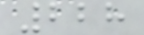228
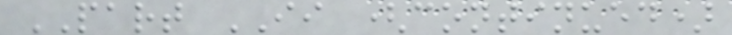PART II (continued)
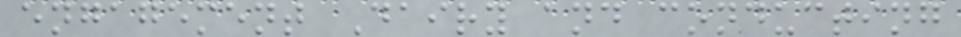engagement Dairy and conducting
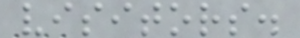visitors.
